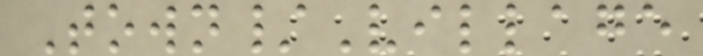Town/Village
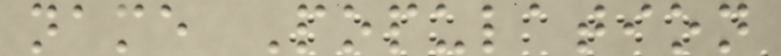name Population
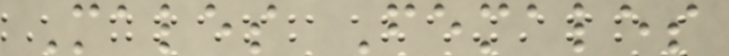Males Females
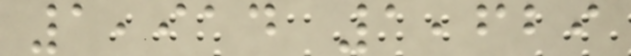1,914 1,629
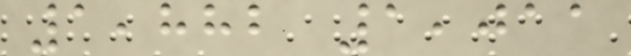1,882 1,011
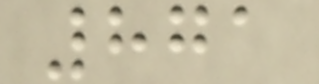871
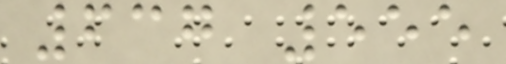637 555
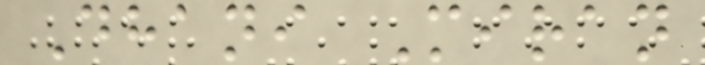Dhani Miran
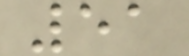51
